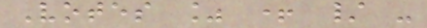Votes % + / -
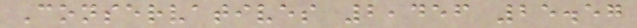Conservatives 2,456 25.57
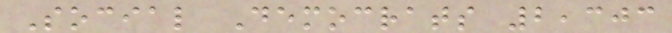Social Democrats 2,303
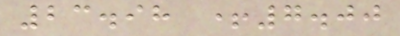23.98 +7.00
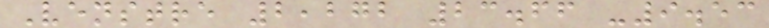Venstre 2,272 23.66 -9.53
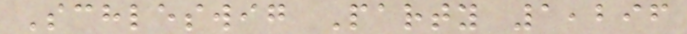Schleswig Party 1,296
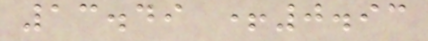13.49 +0.93
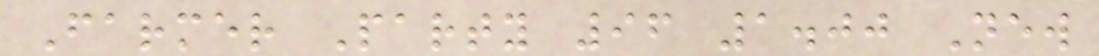Farmer Party 96 1.00 New
